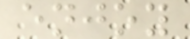enjoy
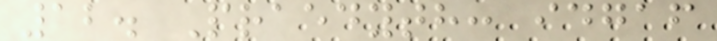12. Praedyth: idgaf
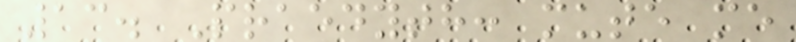13. Praedyth: mute me
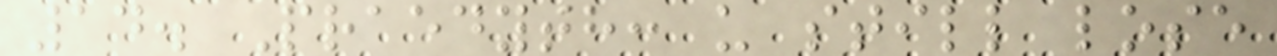14. Praedyth: u still lose
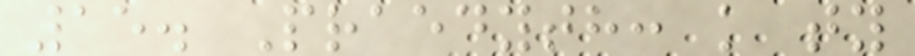15. Praedyth: k ty
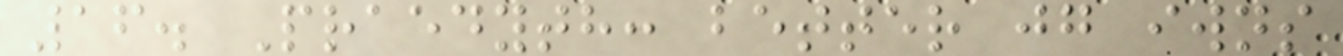16. Praedyth: better jg iwns
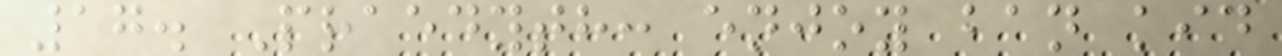17. Praedyth: enjoy ban kid
